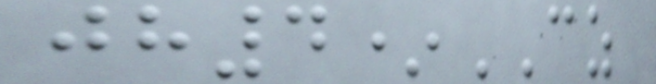jh4*CZ
